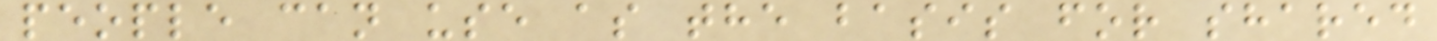people can use as the basis for shared
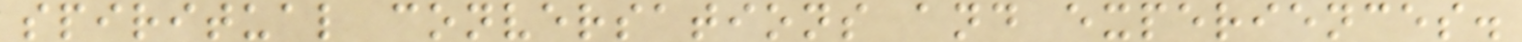spiritual conversations and experiences.
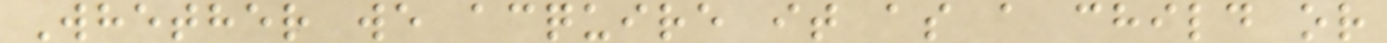Whether we acquire it as a child or
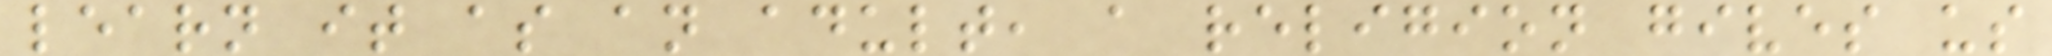learn it as an adult, a religion gives us
